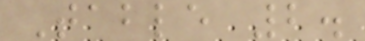Table 2.
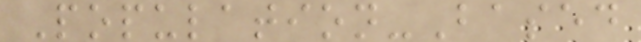Population-Based
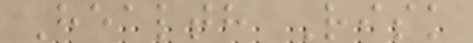Health Risk
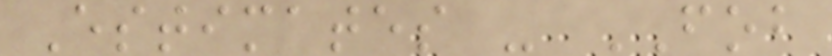Estimates - FOB
